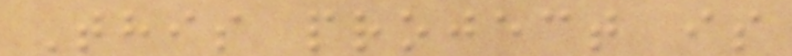This project is
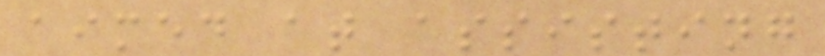aimed at assisting
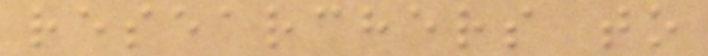researchers to
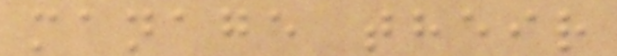manage their
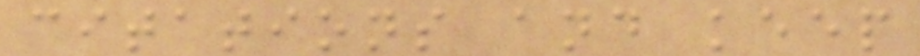citations and keep
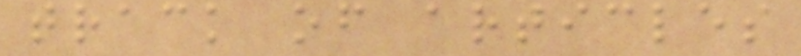track of articles
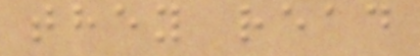they read
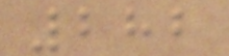282
